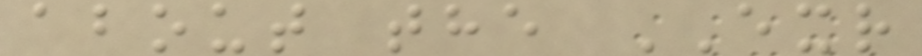about the EXR
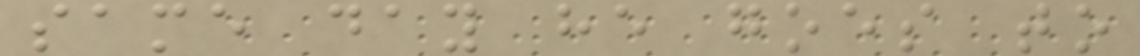same day he goes to
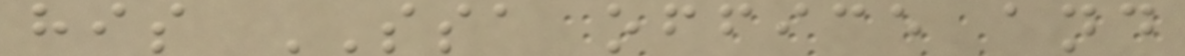his SSA office and
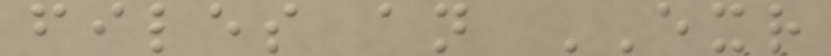files an EXR
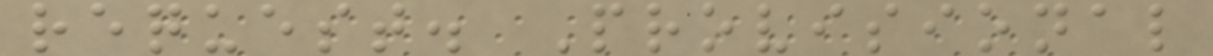request. Provisional
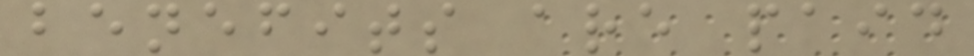benefits are paid
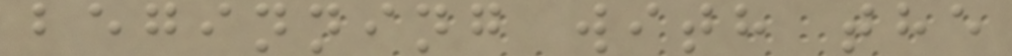beginning with the
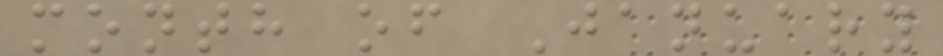month of January
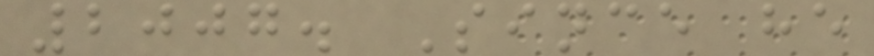2007. Since he
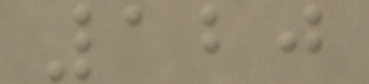120
